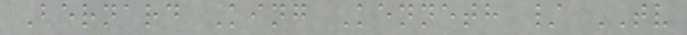Bernard King Kenneth / TV
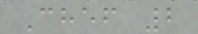Chef 2
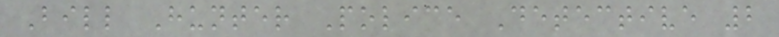Bill Hunter Police Detective 2
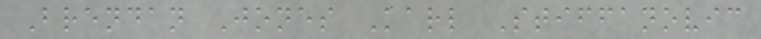Brendan Jones Karl Stiffanovic
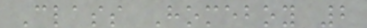Class Homeboy 2
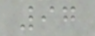97
